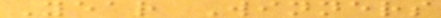Year Winners
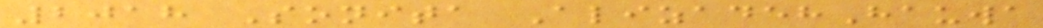2018 Sonita AlizadehHauwa
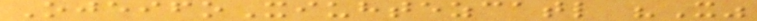OjeifoXiuhtezcatl "X"
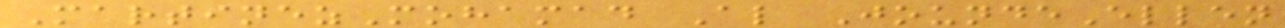MartinezMohamad Al JoundeEllen
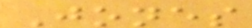Jones
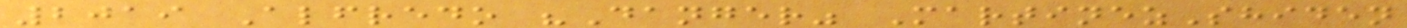2019 Alfredo "Danger" MartinezShiden
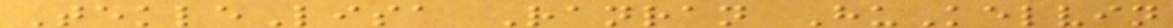TekleLisa Ranran HuKelvin
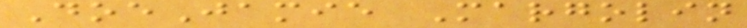DoeJamie Margolin
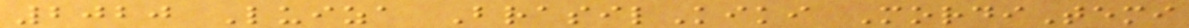2020 Luiza BrasilKiki MordiTemi
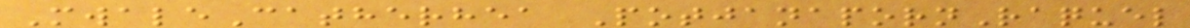MwaleCatherhea PotjanapornRaquel
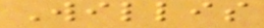Willis
